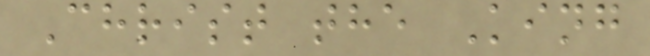Christ the King
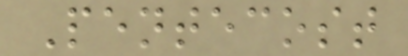Pentecost
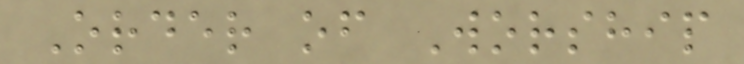Order of Worship
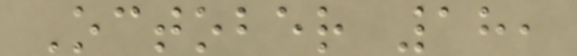October 18,
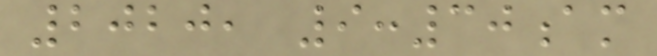2020, 9:30am
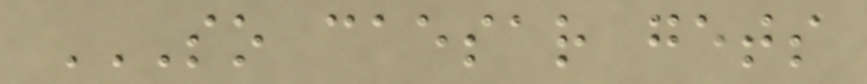SO CAESAR GETS
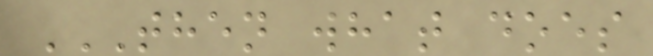THEN WHAT DOES
